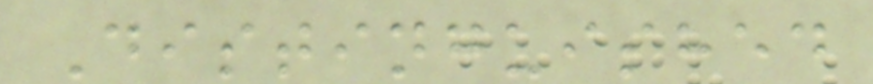Distinguished
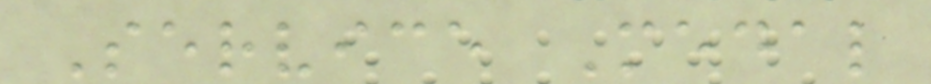Service Medal
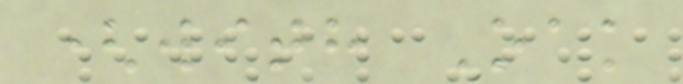(with Oak
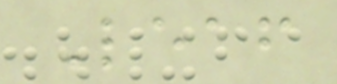Leaf
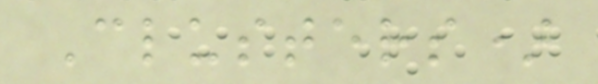Clusters)
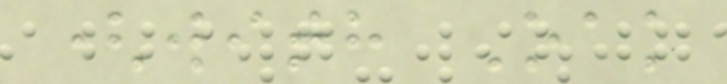(with Oak
